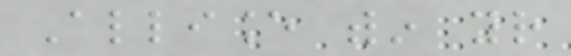Alliance within your
